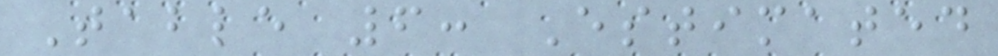Table 6: Estimated
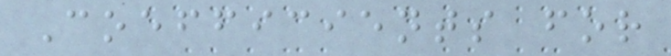Coefficients for
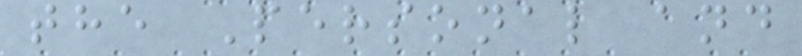the Personal and
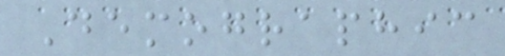Demographic
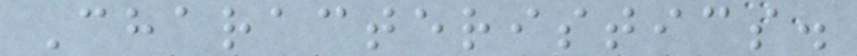Characteristics.
